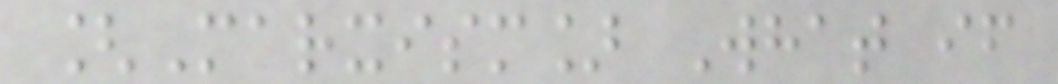[Marxism] What if
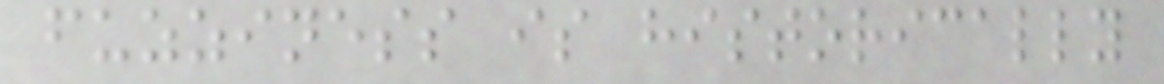fuzziness is historically
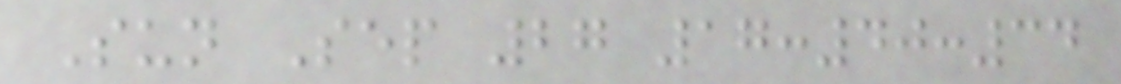Sun Sep 27 17:40:34
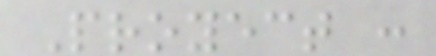Proyect :
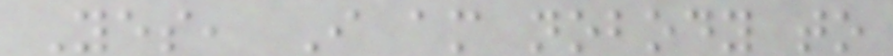Yes, I am nobody to
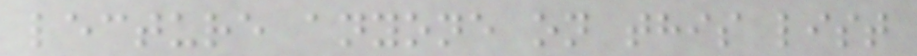lecture anyone on this list
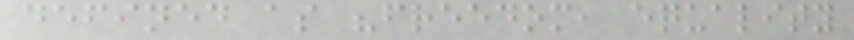defined as "freedom, equality
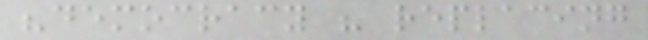"democracy " replacing
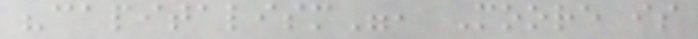"capitalism", Moore is
